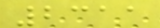2311
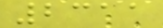2311
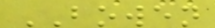BOWEN
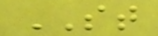ST
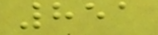851
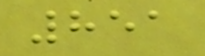851
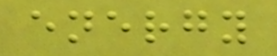energy
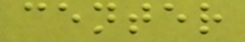center
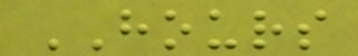HOURS
